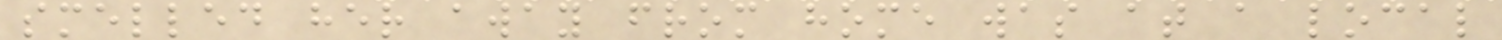smelled her away from home was at a local
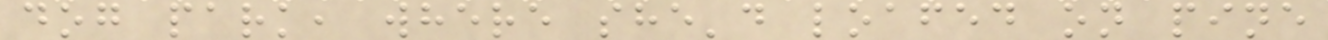dog park, where she'd loafed on pine
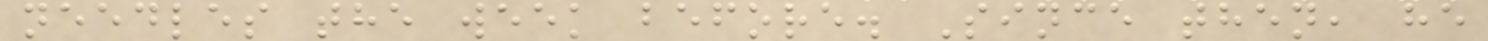needles the week before. Since then, he
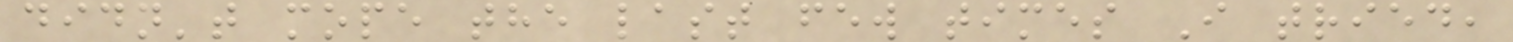didn't mope the last few times I tried,
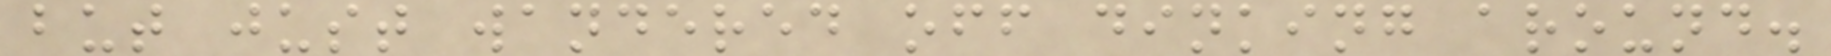but just wandered off dinking around.
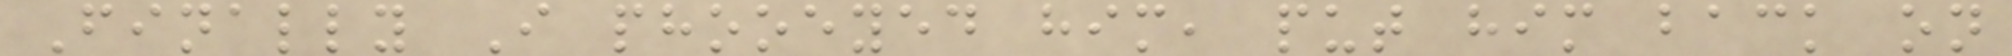Finally I phooeyed him, put him back on
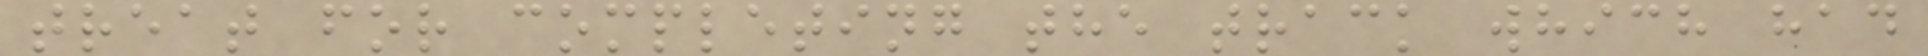treat for completing the track which had
